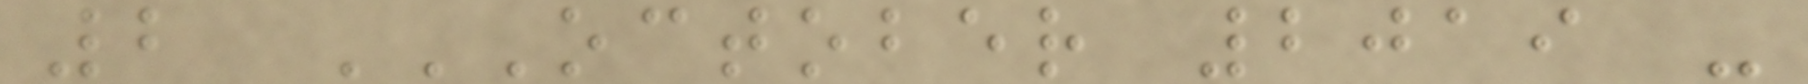2 OCTOBER 2019 -
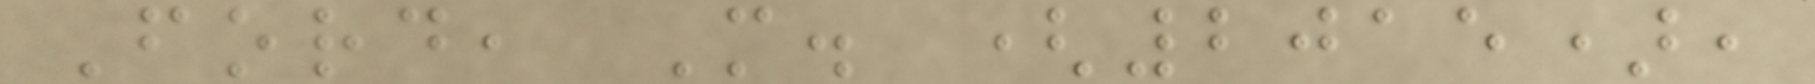Ford, M. (2015),
